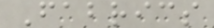Fabrics
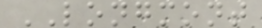LONGMONT
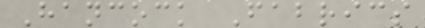Hancock Fabrics
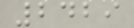2429
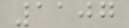1107
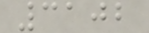3102
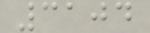3104
